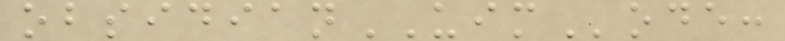obsidianUIMode:
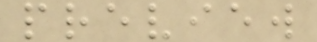preview
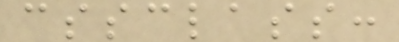cssclass:
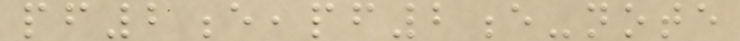pf2e,pf2e-note
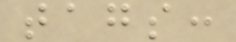tags:
